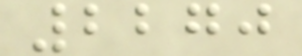2270
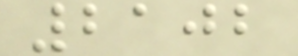2102
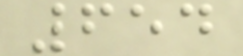654
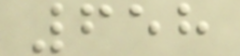658
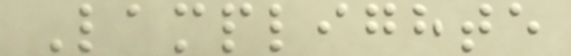Lamplighte
